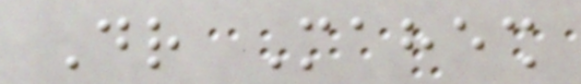Dr Mahesh
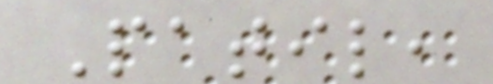Patil,
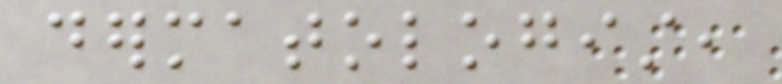dermatologist,
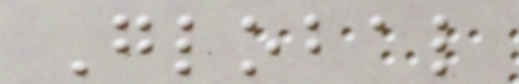Global
